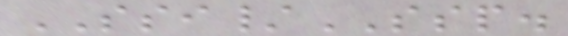SSI/SSP.
